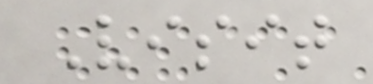Visit
